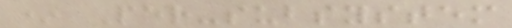* Per-subsystem
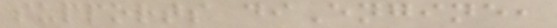supports diEngine,
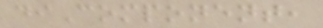diComponent,
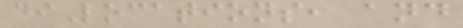diLocations, and
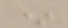*
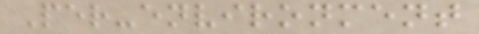Per-environment
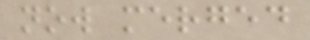now merged
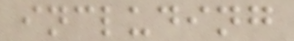including
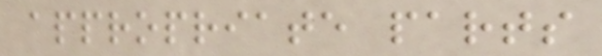appropriate parts
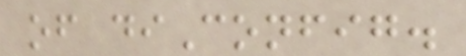of diConfig.
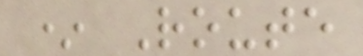* Route
